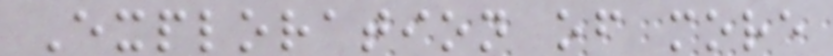Exploration of more
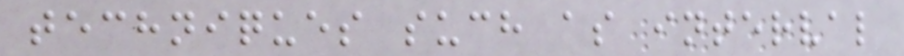techniques such as interval
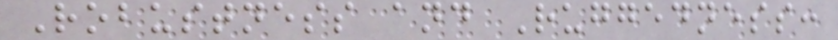Robustness and Ruggedness:
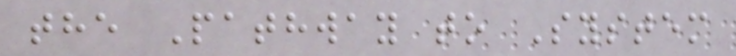the Pathway to System
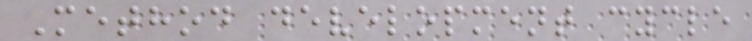Method development cycle
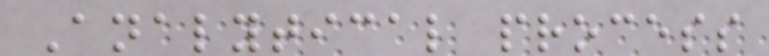Analytical process
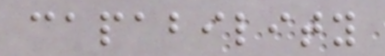capability
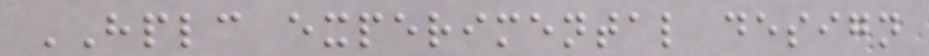HPLC experimental design
